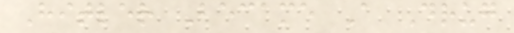Hitler Became A Drug
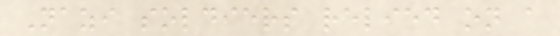Nazi soldiers relied on a
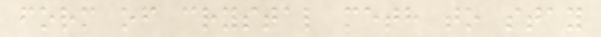form of crystal meth to stay
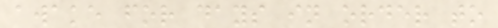awake for days in order to
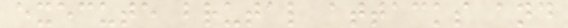execute brutal attacks and
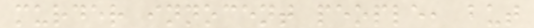murder innocent people, but
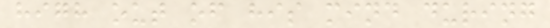high out of his mind during
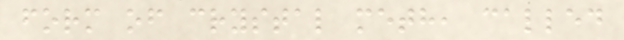form of crystal meth, called
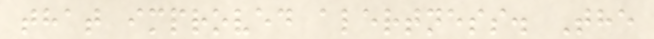that improved alertness. The
